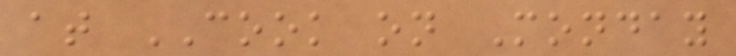at COOK on Monday
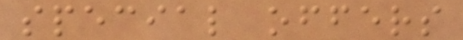special offers
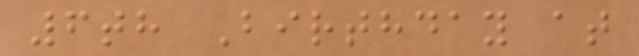6th Birthday at
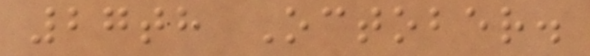27th October.
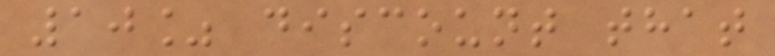10% discount that
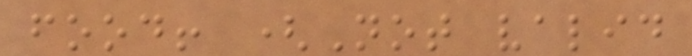food! (Not valid
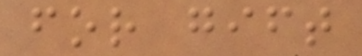for gift
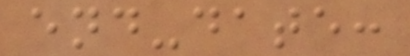end-date:
